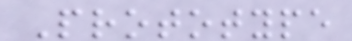Prototype
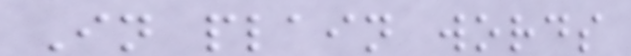In plain words
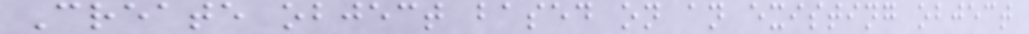Create object based on an existing object
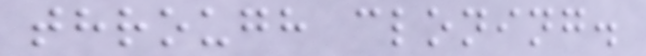through cloning.
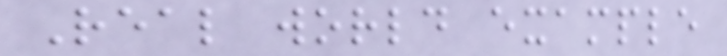Real world example
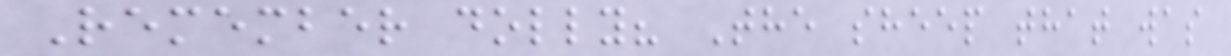Remember dolly? The sheep that was
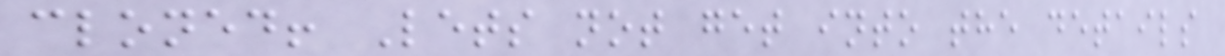cloned! Lets not get into the details
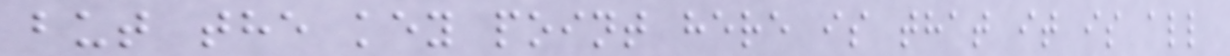but the key point here is that it is all
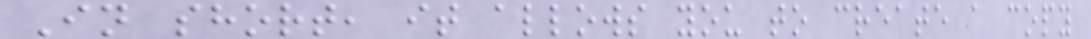In short, it allows you to create a copy
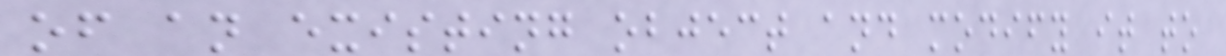of an existing object and modify it to
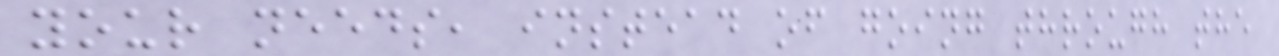your needs, instead of going through the
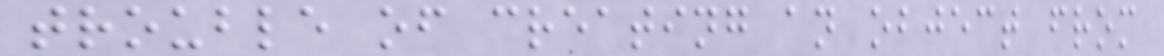trouble of creating an object from
